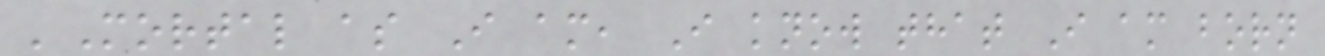'Mortal as I am, I know that I am born
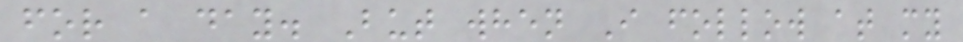for a day. But when I follow at my
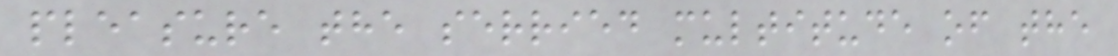pleasure the serried multitude of the
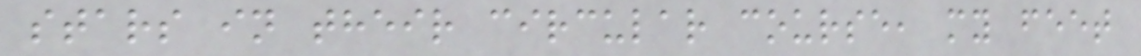stars in their circular course, my feet
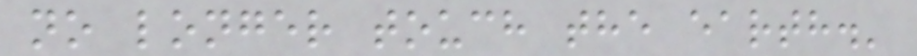no longer touch the earth.'
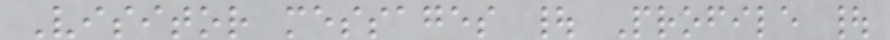Visitor messages | Profile |
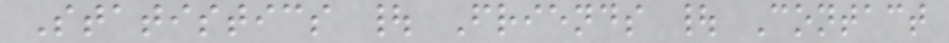Statistics | Friends | Contact
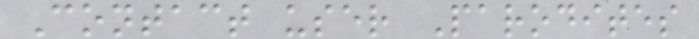Contact user Parodites
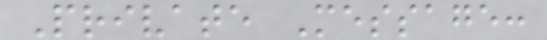Private Message:
